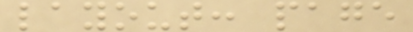layout: page
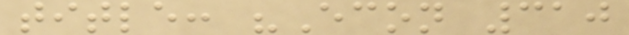title: "Econ 310
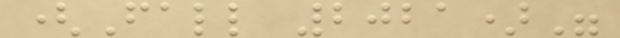(Fall 2021)"
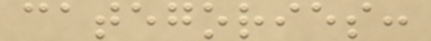categories:
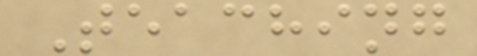Teaching
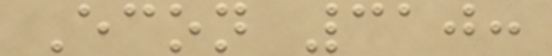Econ 310:
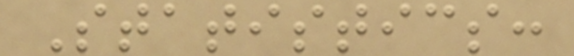Statistics:
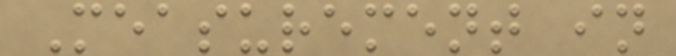Measurement in
